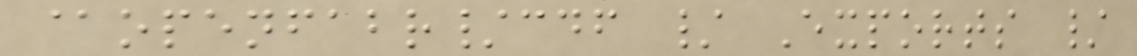@openfabr/cdf / Exports /
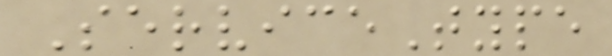ServiceType
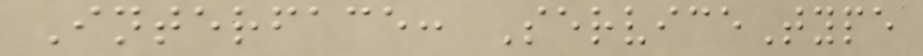Interface: ServiceType
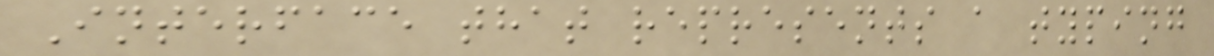Interface that represents a typing
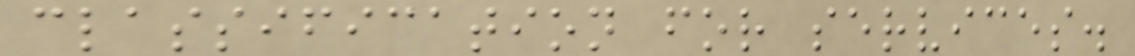classification for services.
